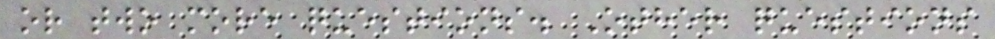or two more questions. Other questions
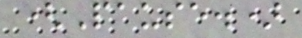(Pause.)
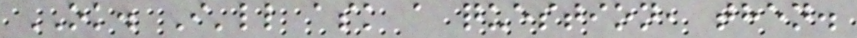OK. I'll ask a question, then.
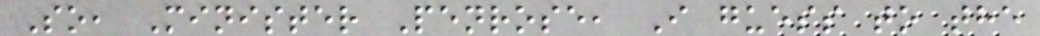So, Minister Penrose, I guess to the
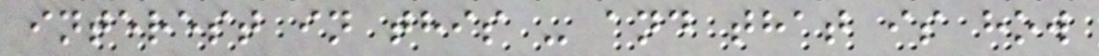interest in this - and that is how
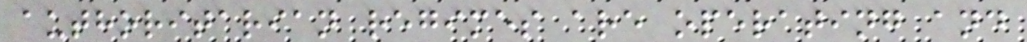authoritarian regimes are operating and
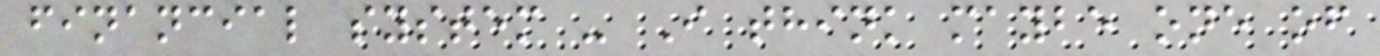financial system - I think maybe one of
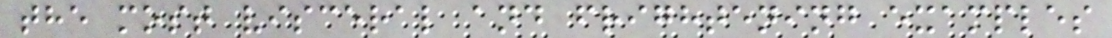the most visceral and frightening examples
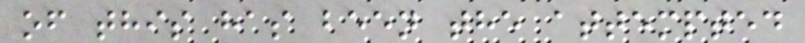of this has been the attempted
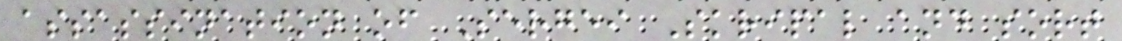assassination of Sergei Skripal and sort
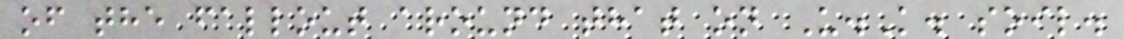of the fallout around that on U.K. soil.
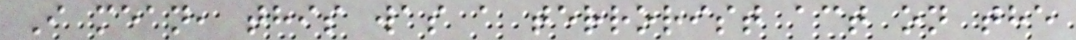I mean, this was a terrorist act on the
